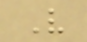V
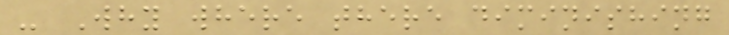- Why where there diminishing
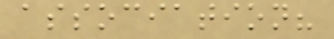association?
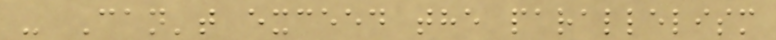- Can't exceed the parallelism
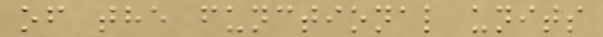of the functional units
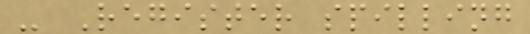- Register spilling
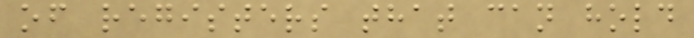of registers that can hold
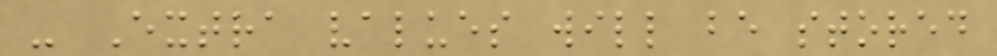- Extra values will be stored
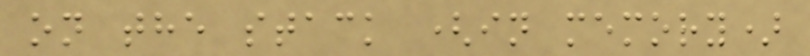on the stack (in memory)
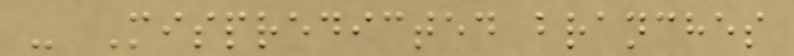- Mispredicted branches
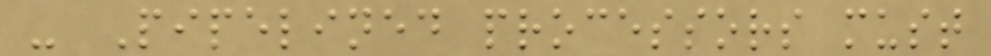- Pipelined processors must
